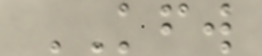KFW
